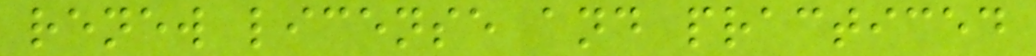renew license and practiced
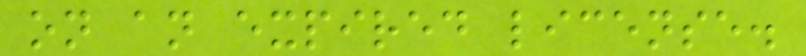on an expired license.
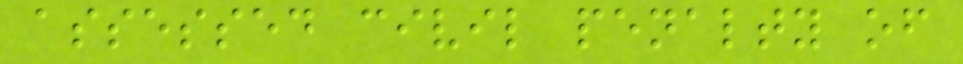assessed civil penalty of
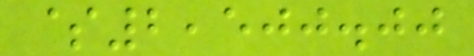$2,500.00
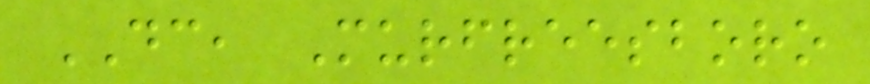DC, Murfreesboro
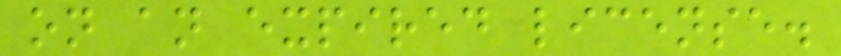on an expired license.
